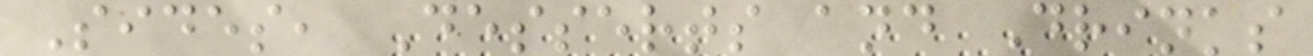Sides, Desserts and Drinks
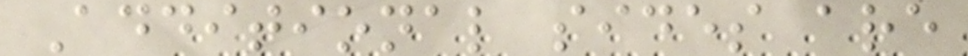Additional sides are
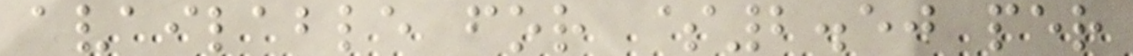available for $2.50 per
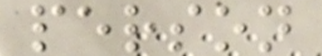person
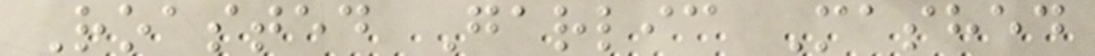Roasted Garlic Mashed
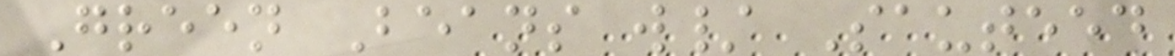Green Beans w/ Sauteed
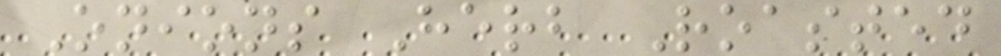Onions Herb Roasted
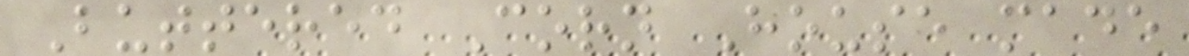Buttered Corn House made
